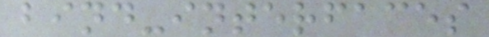bind-interfaces
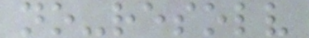no-resolv
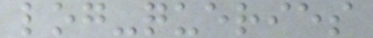log-queries
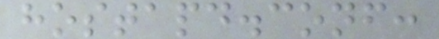hostapd.conf:
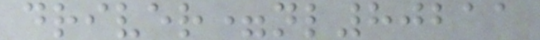driver=nl80211
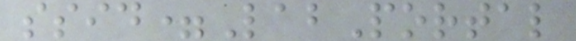ssid=LabPortal
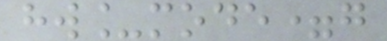hw_mode=g
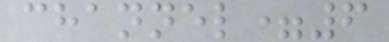channel=6
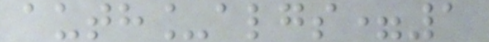auth_algs=1
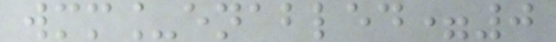wmm_enabled=0
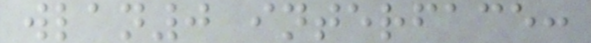wlan0 interface:
